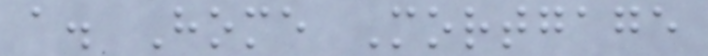a. Home Mortgage
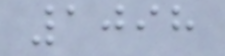1098
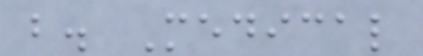b. Medical
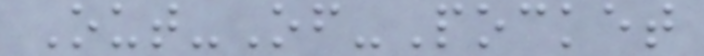Out-Of-Pocket
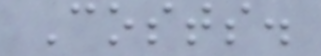Costs.
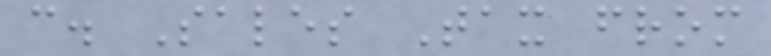c. Sales Tax from
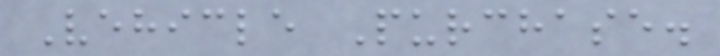Vehicle Purchase.
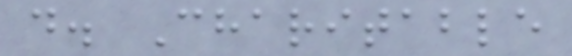d. Charitable
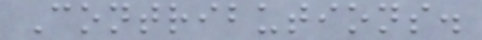Contributions.
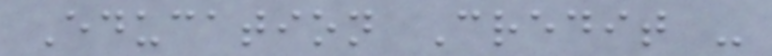Education Credit -
